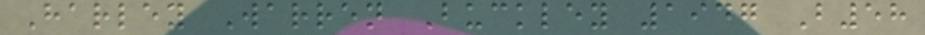Harley Warren Buckley 1947 B58
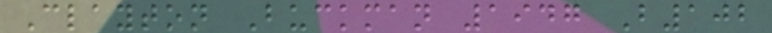Clayton Buckman 1947 B102
